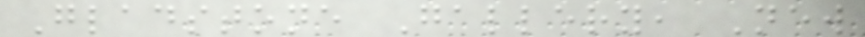Gladstone Gallery, New
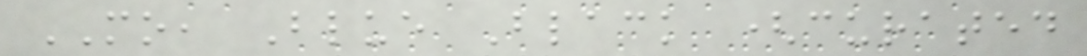MO, Blue Black (curated
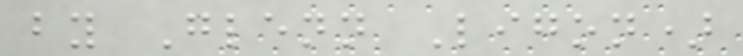by Glenn Ligon)
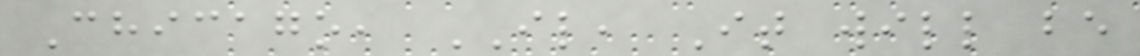Chicago, IL, It will be
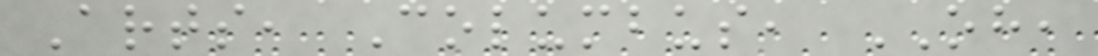Arts, Columbus, OH,
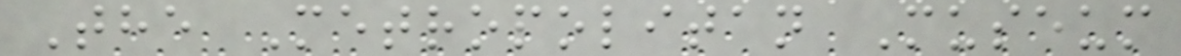The Metropolitan Museum
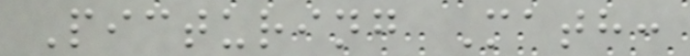Picturing Math:
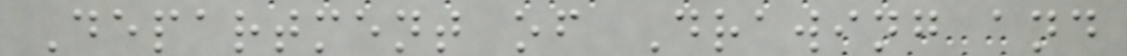Department of Drawing and
